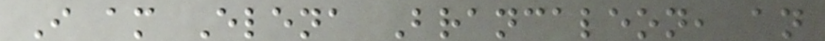I am Elena Brancaleon, an
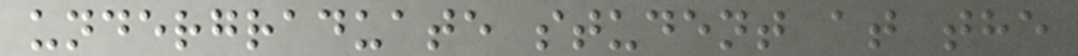undergraduate student at the
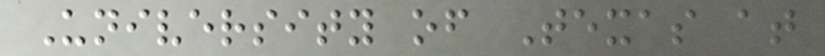University of Texas at
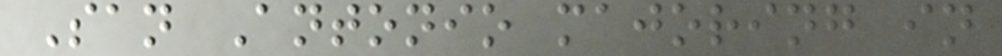San Antonio majoring in
